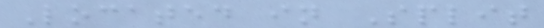Located in Split
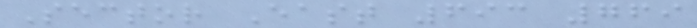Sector East 693 769
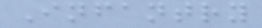Infantry
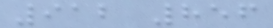912 856
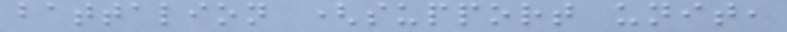battalion (support unit,
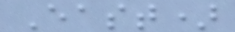East)
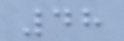48
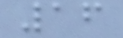16
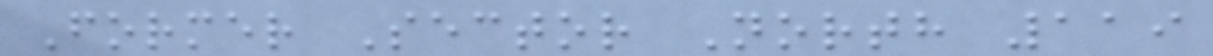Former Sector North 119
